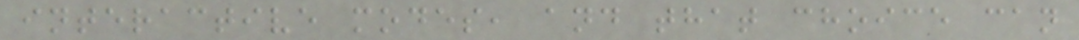interactive modes, and that choice can
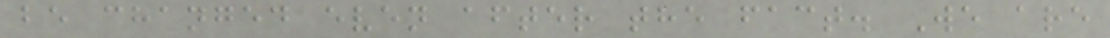be changed even after the fact. We are
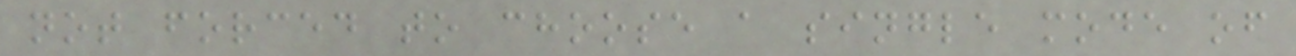not forced to choose a single mode of
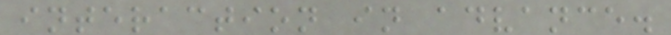interaction in advance.
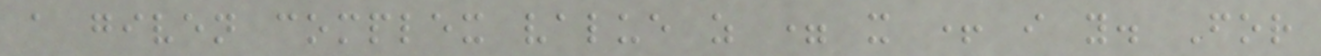a given complex value z = x + i y. For
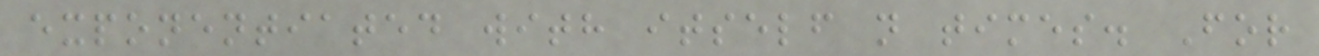exponentiated with itself n times. For
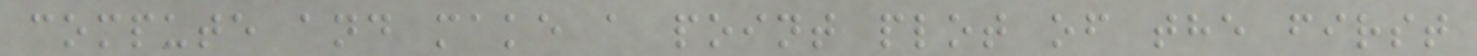compute and make a point plot of the first
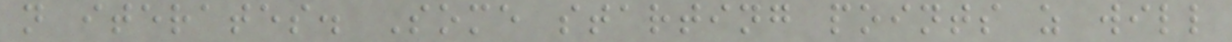n iterates. Some starting points z will
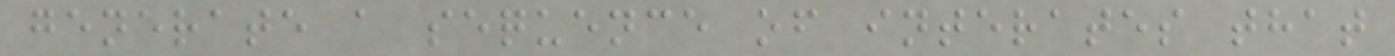generate a sequence of interates that
